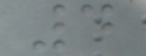4
